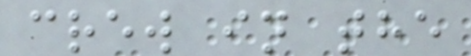crew in the
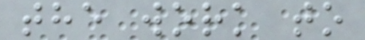the work to
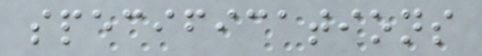specifications
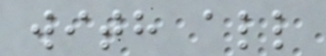with all
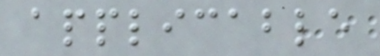applicable
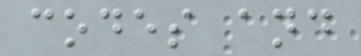codes and
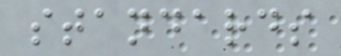standards
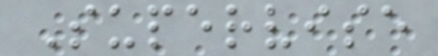Supervise
